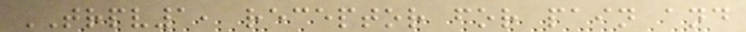TRPV1, receptor for pain and
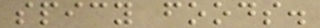spicy foods.
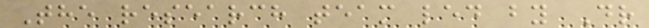The research team led by Dr
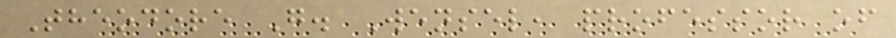Theodore G. Wensel, professor of
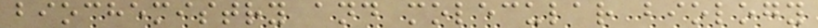biochemistry and molecular biology
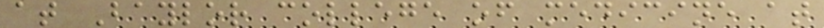at Baylor college of medicine at
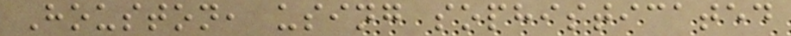Houston, using sophisticated
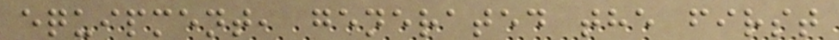equipment, generated the first
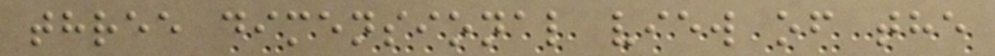three dimensional view of the
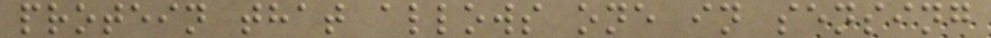protein that allows one in sensing
